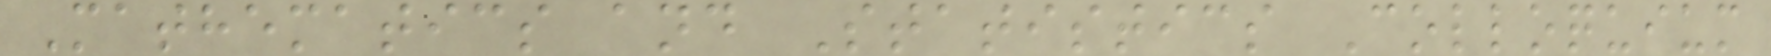Mathematics and Statistics Colloquium
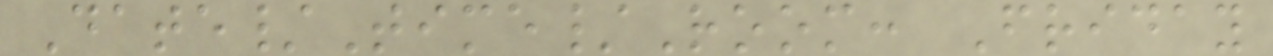Date/Time/Room: Friday
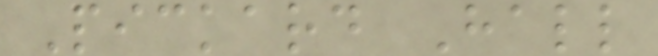Pickard Hall
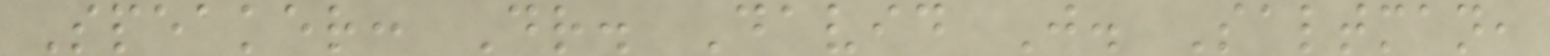Speaker: Dr. David J. Saltman,
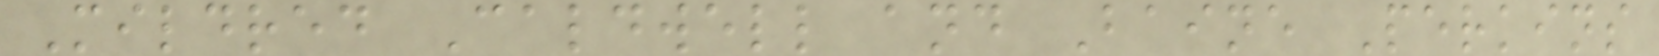Mildred Caldwell and Baine Perkins
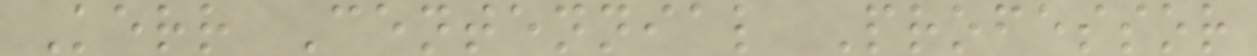Kerr Centennial Professor
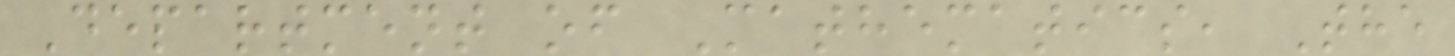Department of Mathematics, The
